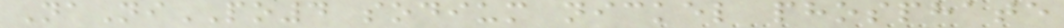NaNiPO4 sodium nickel phosphate
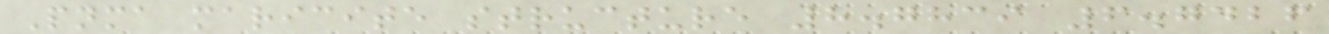Pnma maricite structure 8.7839 6.7426
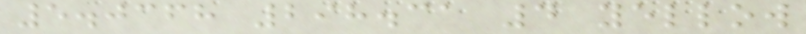5.0368 298.31 4 yellow
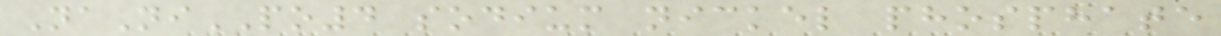NaNiPO4 sodium nickel phosphate
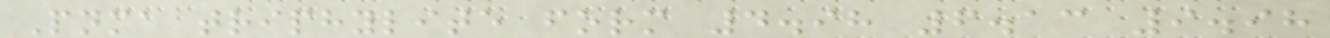Pnma triphylite form 4.98 6.13 9.98
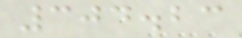304.23
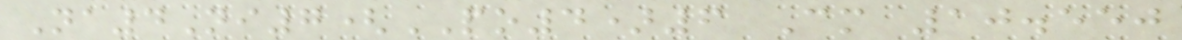Na4Ni7(PO4)6 Cm 10.550
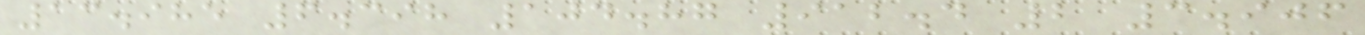13.985 6.398 104.87 912.4 2 3.906
